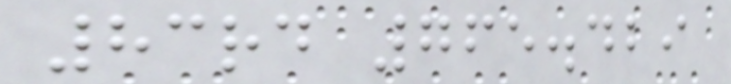83rd 765.429
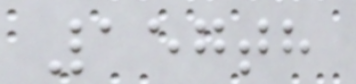157th
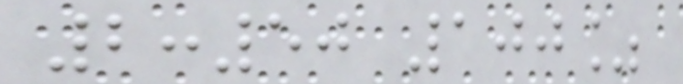2:50 100%
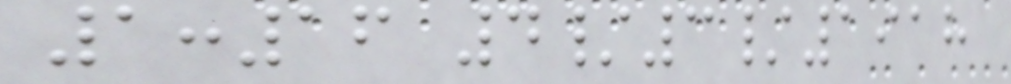1:16 4/3/1918
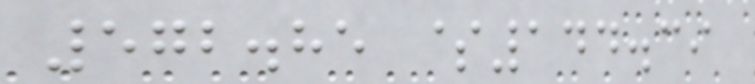572.85 $144.39
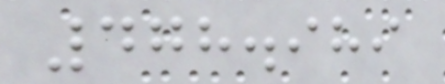478.989
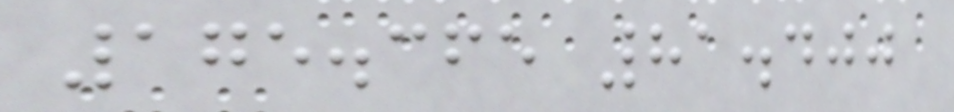175.365 81.400
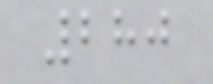280
